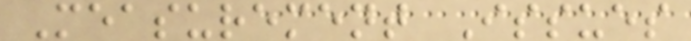Measurement Issues
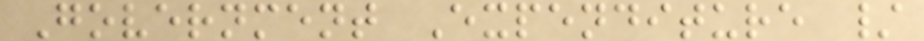Government Expenditure /
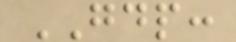GDP:
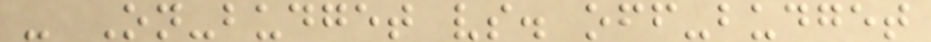- On-budget vs. off-budget
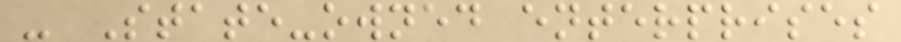- State-owned enterprises
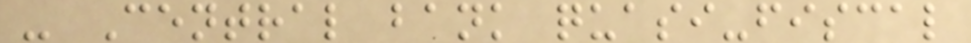- Central bank quasi-fiscal
